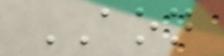AON
